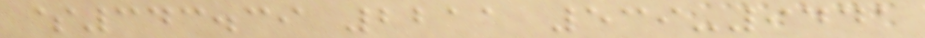$343.39 2211 539-9441
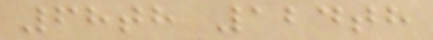68th 124th
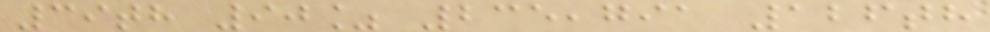39th 90% 235,791 126th
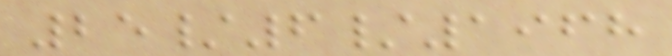25/6/1968
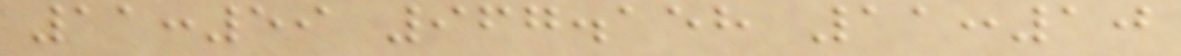11:59 967.158 11:10
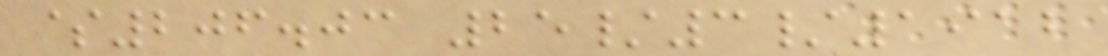$206.03 25/3/1912
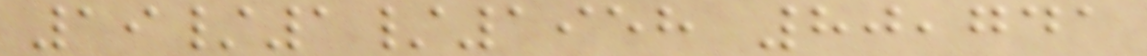19/1/1958 80,741
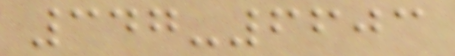347-6603
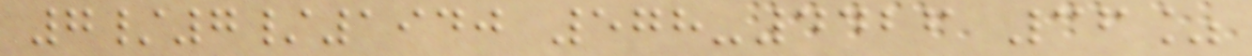7/7/1940 578-4426 36%
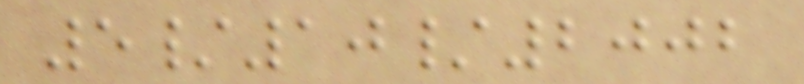5/10/2002
